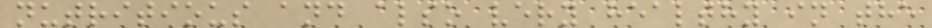nutritious and also very healthy in the
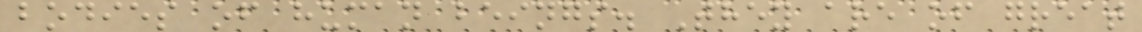bodies of human beings. They are of great
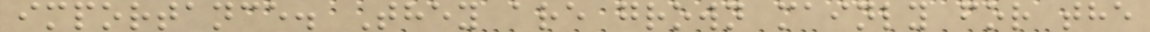importance. They are grown mainly for the
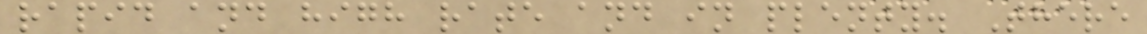rapid and high rate and in plenty. There
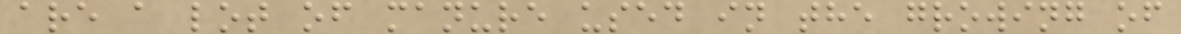are a lot of manure used in the growing of
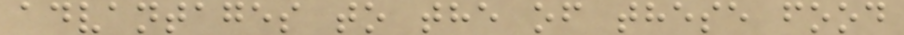advantages to the of these food
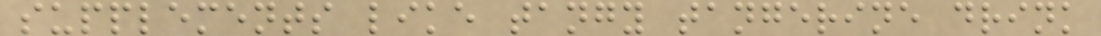supplements like tangy tangerine drink
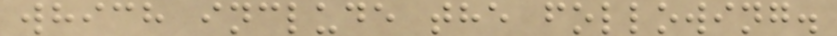which include the following.
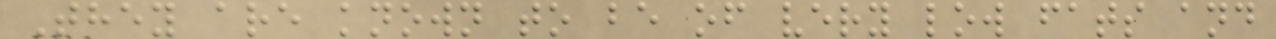They are known to be of very low fats and
